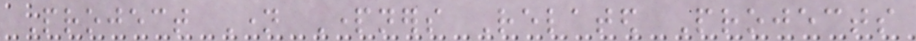Project Name Partners Related Projects
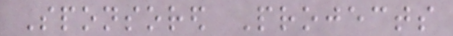Sponsored Projects
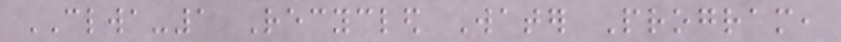CLWA-1 Recycled Water Program,
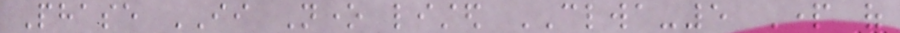Phase II None listed CLWA-5 Part of
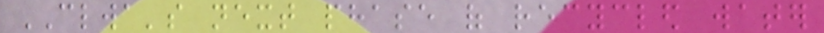CLWA's next phase of recycled water
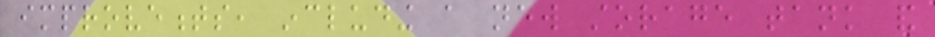improvements, including a new storage tank and
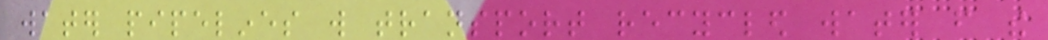water pipelines will transport recycled water from the
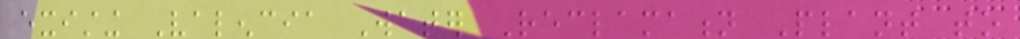existing Valencia Water Reclamation Plant to
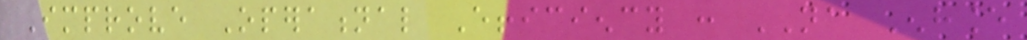Improve Operational Efficiency : NA Enhance
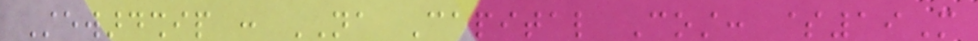Stewardship : NA Capital Cost: $19M
